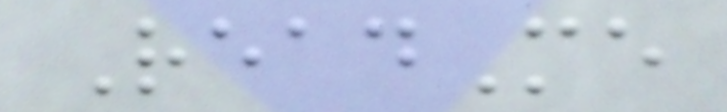ReadMe
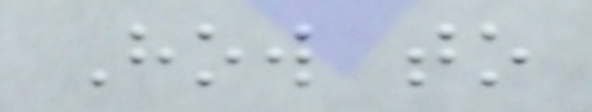How to
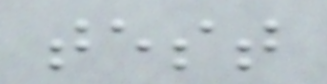test
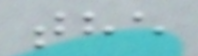the
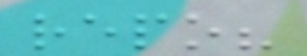repo?
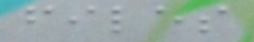files
